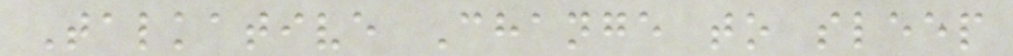Talkative Change to sleep
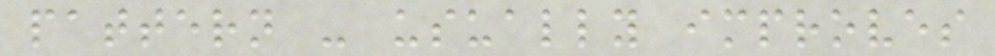pattern - usually improves
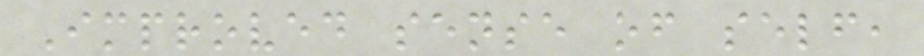Improved sense of self,
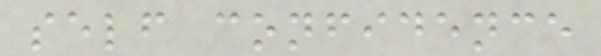self confidence
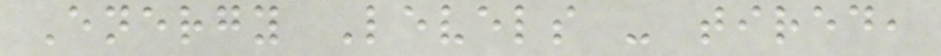Energy Levels - tired,
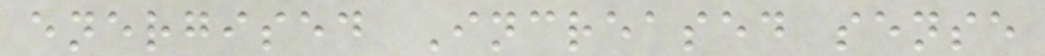energised Increased sense
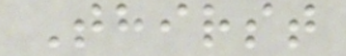Thirst
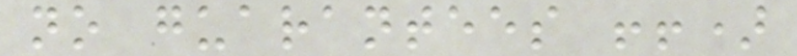no guarantees !!)
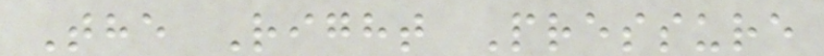The Right Pressure
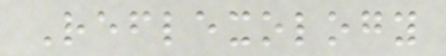Reflexology
